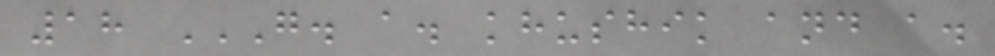18 G. A. KHUSHIK AND A.
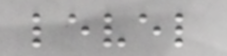level
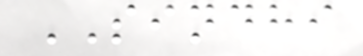SINDHI
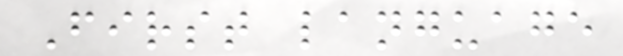First language
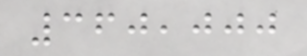360,000
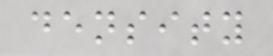density
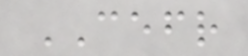CEFR
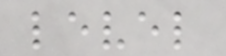level
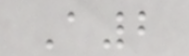A2
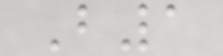B1
